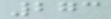273
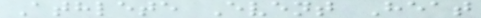Athlete Event Heat
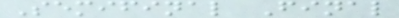Semifinal Final
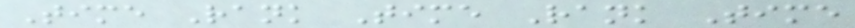Time Rank Time Rank Time
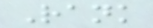Rank
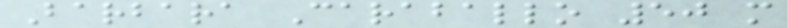Barbara Caraballo 50 m
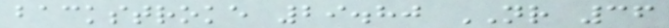backstroke 29.80 NR 36
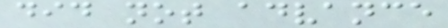did not advance
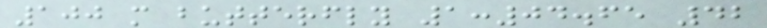100 m butterfly 1:04.65 42
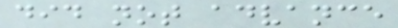did not advance
